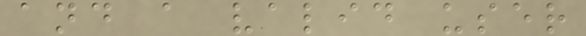and a valid user
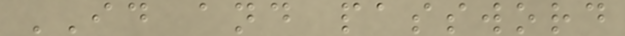ID and password
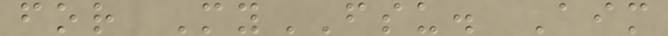for MyFSU. Aim
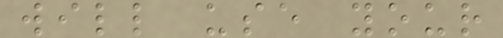will use your
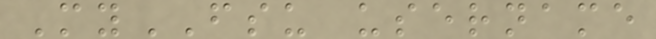MyFSU username
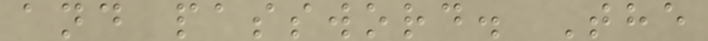and password. The
